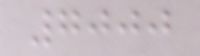7000
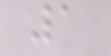1
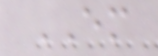EM
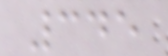345
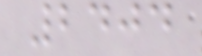2404
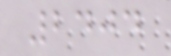2404
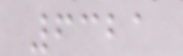6321
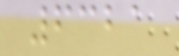6321
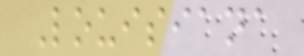Louisiana
